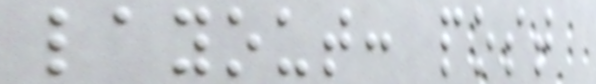layout: post
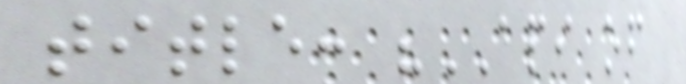title: "API of
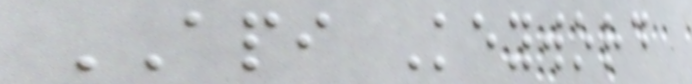API Keyword
